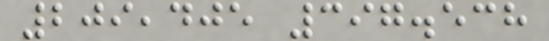209,405 397.538
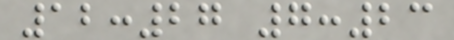12:27 7:23
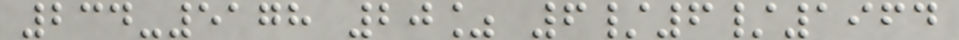234-5178 20% 6/6/1964
